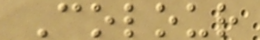Colour
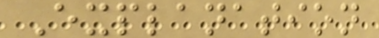Explanation
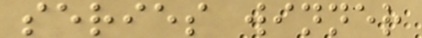series winner
